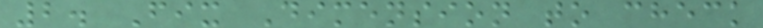2. Fix Dimension to check
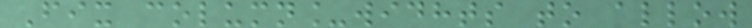Fix column_widhts to allow
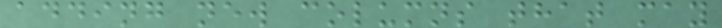adding new columns that may
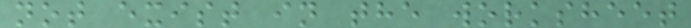not exist in the worksheet
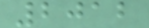2012
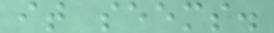it seems.
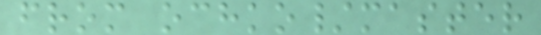from ochko/master
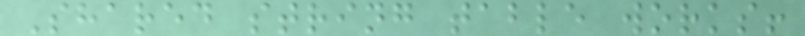Shared string table works!
